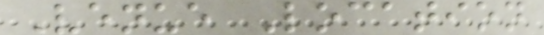Venue Location
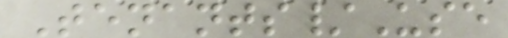Tenants/Use
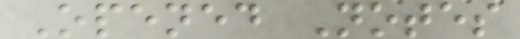Opened Notes
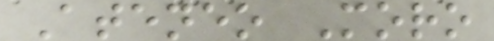Ateneo Moro
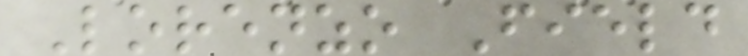Lorenzo Field
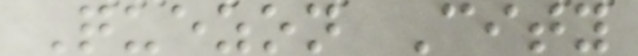Quezon City
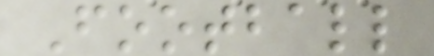Football
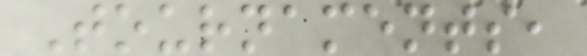Tournaments,
